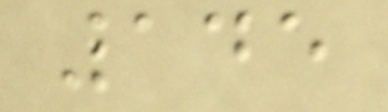145
